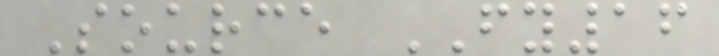Source FY16
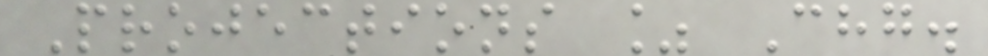Projections % Chg.
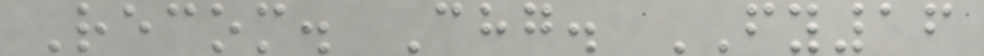Recom. Chg. FY16
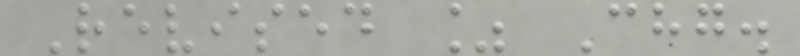Revised % Chg.
